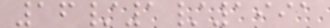16/1/1991
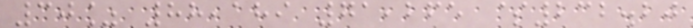30% 88,189 71,265 $232.20
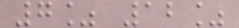7% 12%
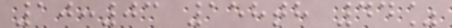10:03 158th 44%
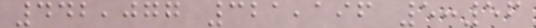442,077 321,196 5:56
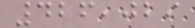426,029
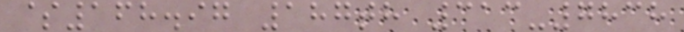$168.97 187th 313-7838
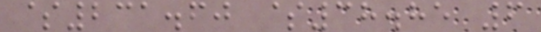$231.60 $38.85 6
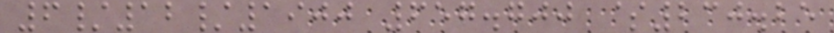6/12/1900 657.700 $230.25
